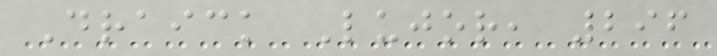Draick Lujor, 296
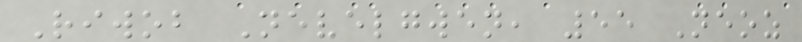Riwob Nevelgwen, 55 Neoz
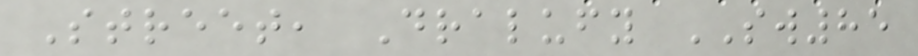Street, Dralufy SW85
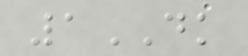1DK
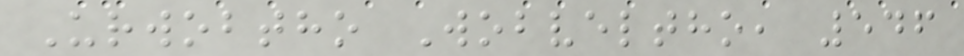Urwobtho Wobveltho, 546
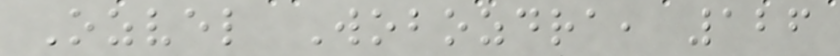Ozvel Wobozdra, 126
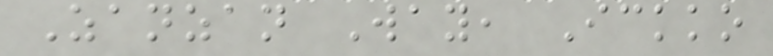Zanzan Way, Ickko
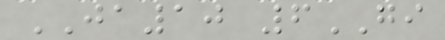JA10 6GI
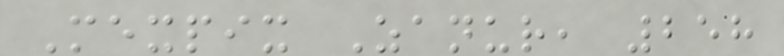Mexpix Zanur, 258
